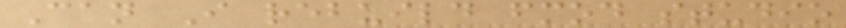Can I rebuild fmod studio
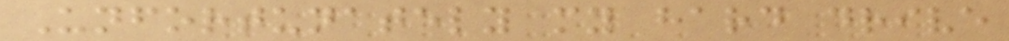Unfortunately my hard drive
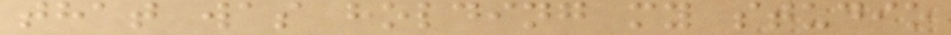that was holding my studio
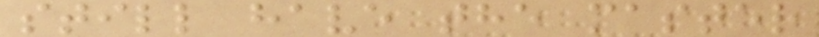still have the master
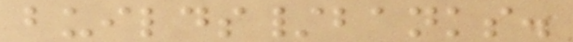builds/banks.
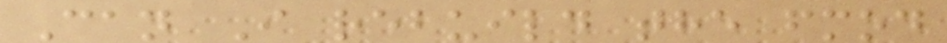Can I rebuild the fmod
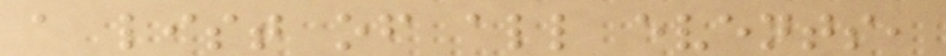a list of all events,
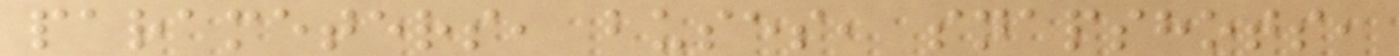parameters, buses, snapshots,
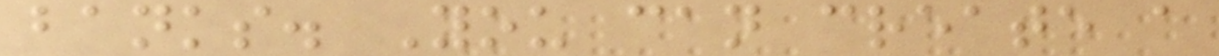banks. You can create a
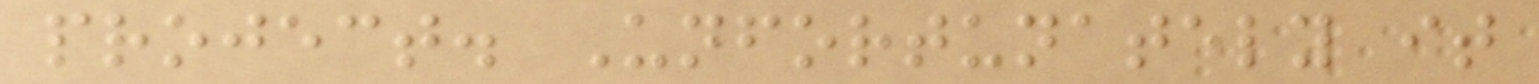project. Unfortunately it
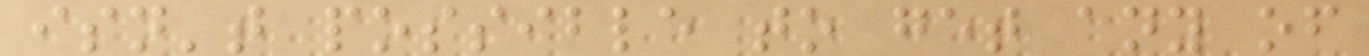isn't possible to get any of
